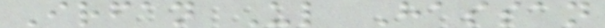Irfan Ul Hassan
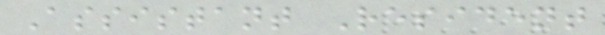Assistant Resident
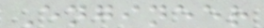Engineer
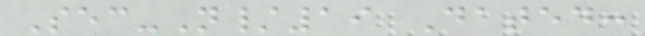Sec-N/19 Dated:
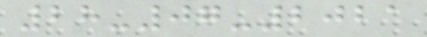28-07-2021
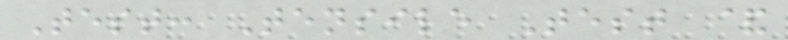Test: Tensile Test &
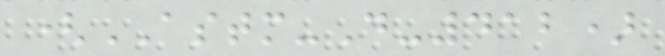(ASTM-D-412)
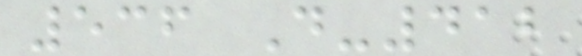536 D-412
